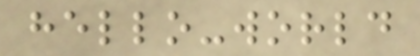hello-world
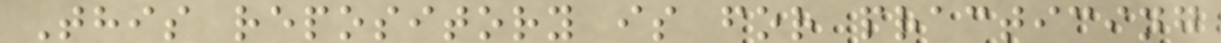This repository is for practicing
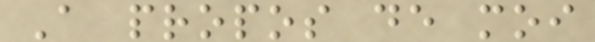A propos de moi
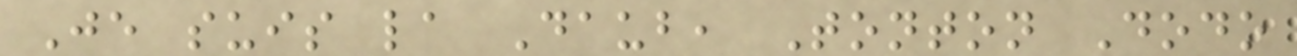Je suis la Daub, Tonton Dodo
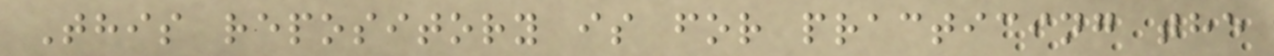This repository is for practicing the
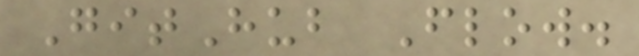GitHub Flow.
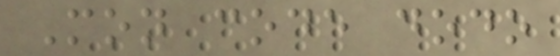Mon code dodo
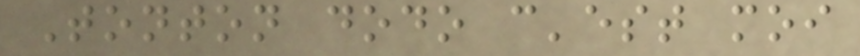Tonton dodo c'est moi
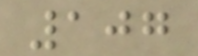107
